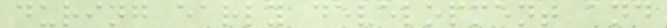during early development and
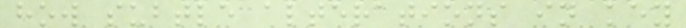how subtle alterations in key
